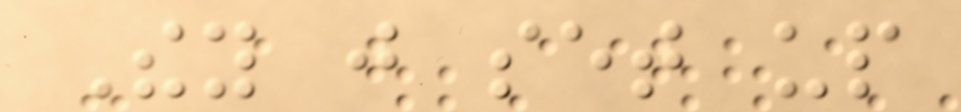They just set up
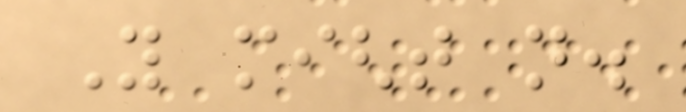You might not.
